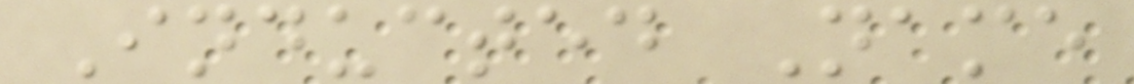Inducted Name
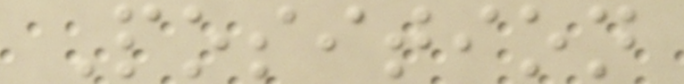Position
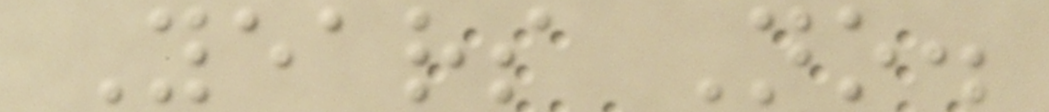Years No.
